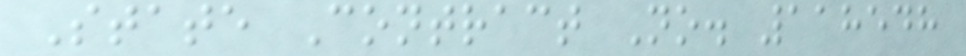State Contract No. 118548
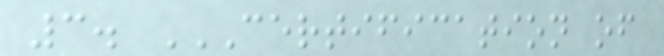3. CERTIFICATION OF
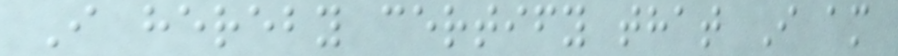I hereby certify that I am
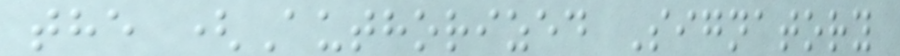the (Authorized Signatory
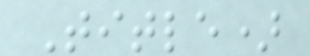Title)
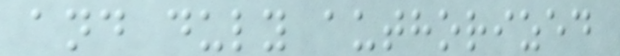and duly authorized
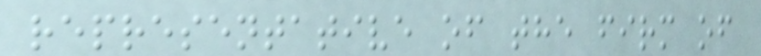representative of the firm of
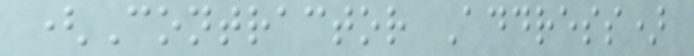(Contractor Address)
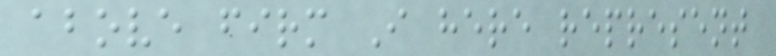above firm I here represent
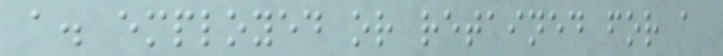a. employed or retained for a
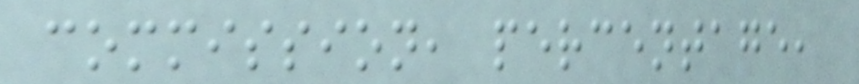commission, percentage,
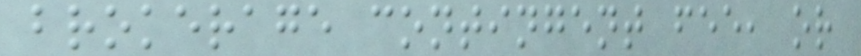brokerage contingent fee, or
